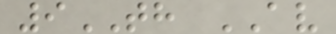9TH AV
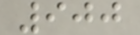900
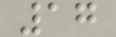17
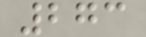273
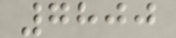7800
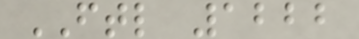FTL 1222
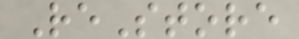ReStore
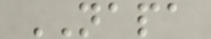NAPA
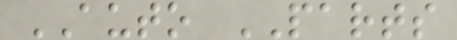AUTO PARTS
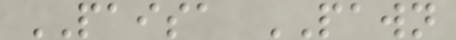PAISA PAWN
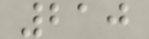210
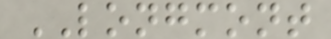LONGMONT
